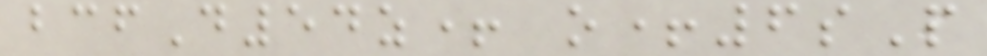bcfD54z+ o+6sP
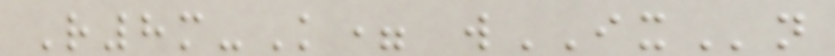R8m-K= wIXn
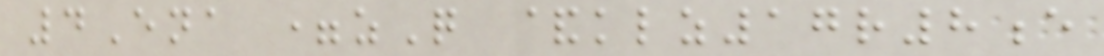4Ena =zQ &klz17r8e
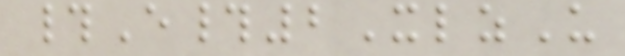#E#2XlzU
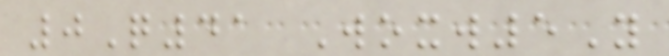0Q41 Woxw5Y
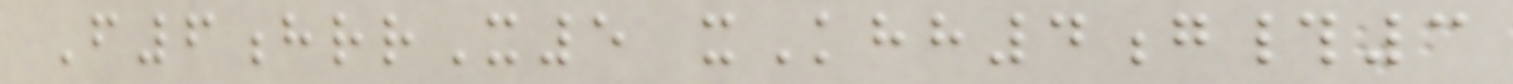F6hrrX5 xKhh4g#3
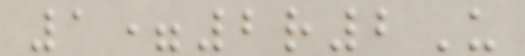1=2r2U
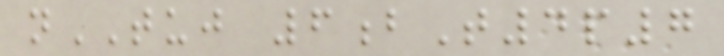nTUJ 6bT4p7
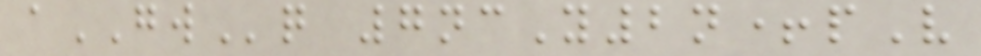aGWq 7ncY2n+pV
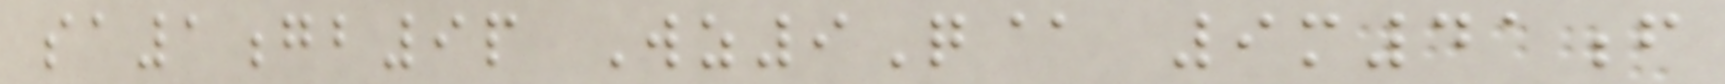sa1gb9p Wz9Q@ 9m41f
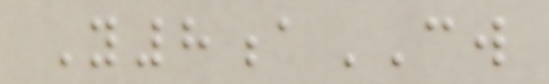Y8aCW
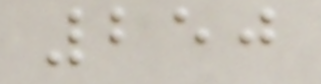250
